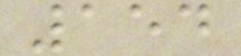154
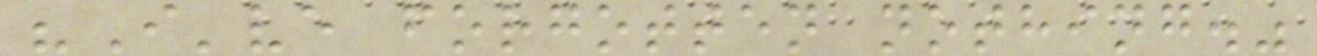"I've forgotten nothing."
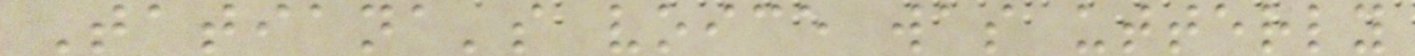Tatiana's voice was utterly
